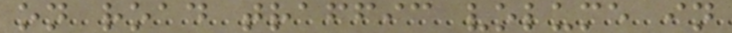on road traffic volume in
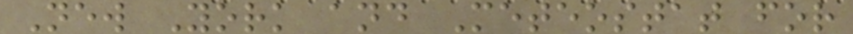New York and Meteostat for
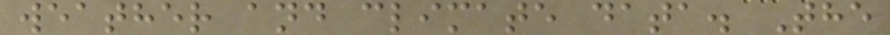weather and climate data. The
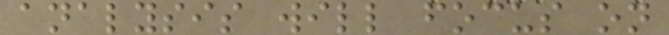analysis will focus on
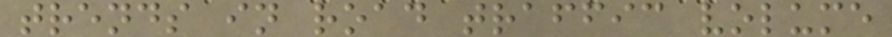trends in road traffic volume
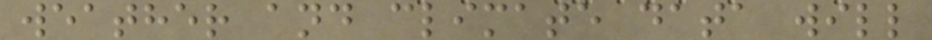weather and climate data will
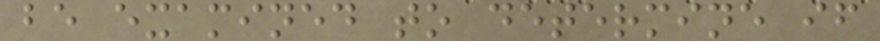be examined to determine if
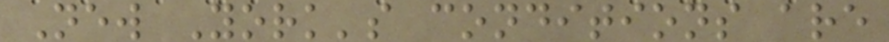New York's conditions are
